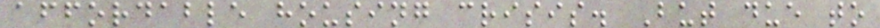affordable housing crisis. But due to
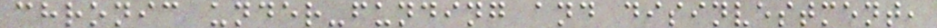chronic under-funding and disinvestment,
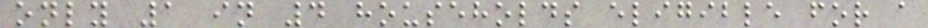only 1 in 4 households eligible for a
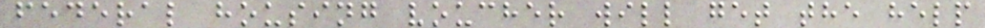federal housing voucher will get the help
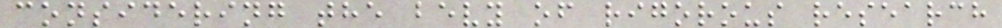considering the bevy of rigorous research
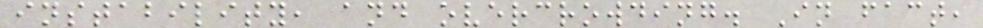instability, and overcrowding. In fact,
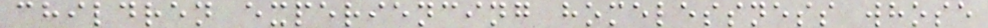children experiencing homelessness whose
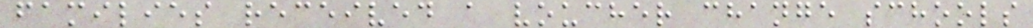families received a voucher change schools
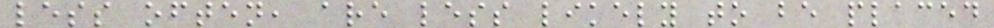less often, are less likely to be placed
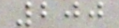200
